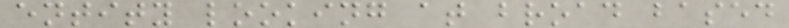entity looking at broad based
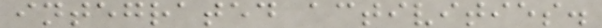integrated activities.
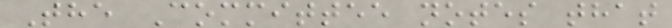The Committee notes that
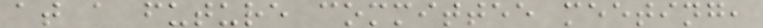at a future committee meeting,
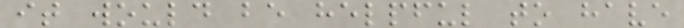it would be helpful to have
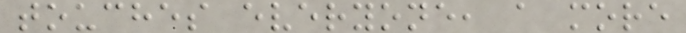touches everyone, a more
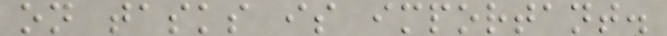on tasks is important.
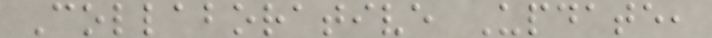Collaborative Update,
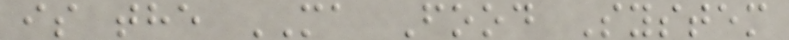is the MA Food System
